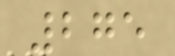275
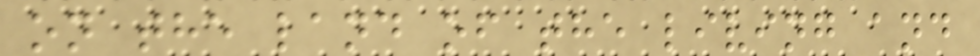on the land of the living and
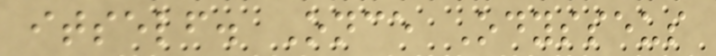itself. Once Odysseus
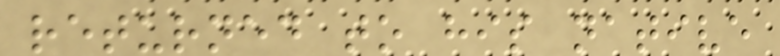returned to his native
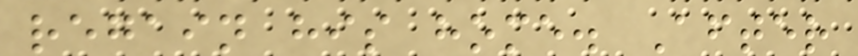regain his home. After
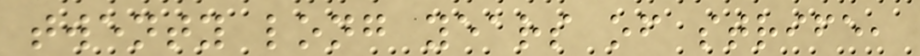twenty long years of strife,
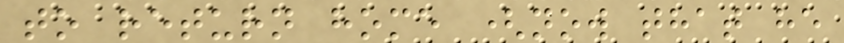to return home (now that he
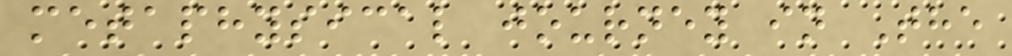metaphysical journey in The
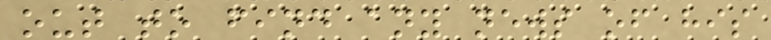out to find any news of his
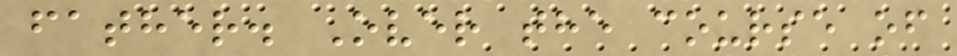father. Over the course of
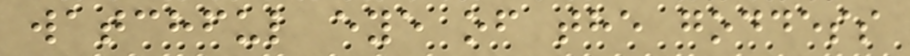watchful eye of the goddess
